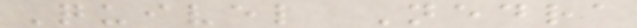Quivel Nedra
